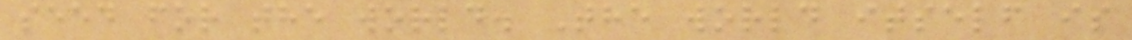seed for the world. The world itself is
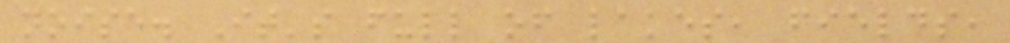noise. It's full of lakes, fields,
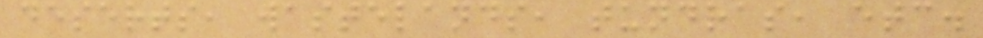deserts, wastelands, tundras, etc.
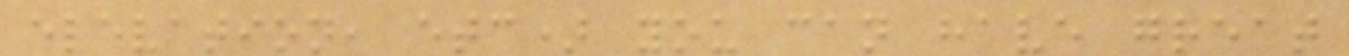elevation, etc) you can have great
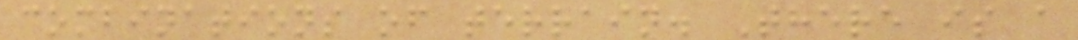combinations of terrain. There is a
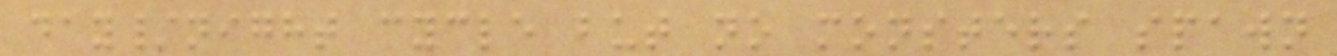day/night cycle but no monsters spawn
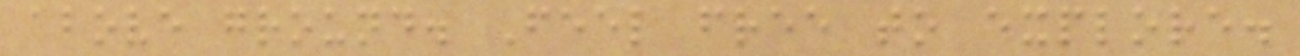above ground. Feel free to explore.
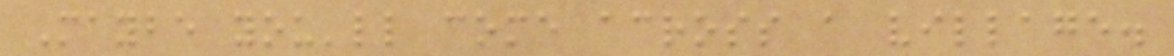Maybe you'll come across a village.
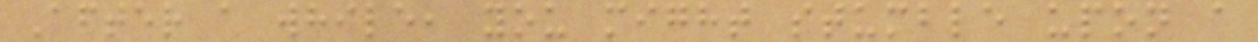After a while, you might stumble upon a
